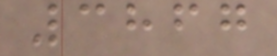3867
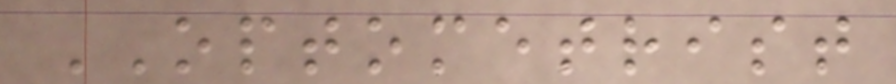OPTOMETRIST
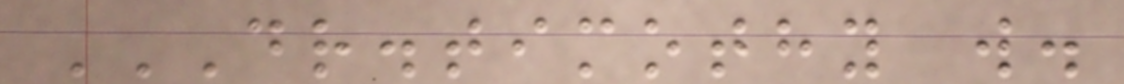DR.TIMOTHY W.
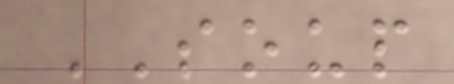SOUP
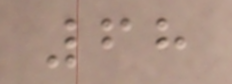68
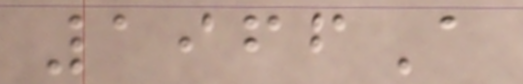1966A
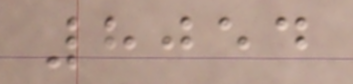8054
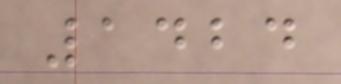1424
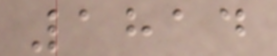1814
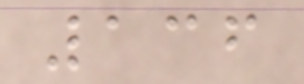136
